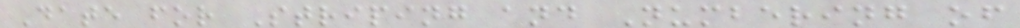Date for Striping and Numbering of
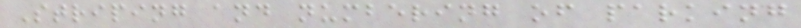Striping and numbering of parking
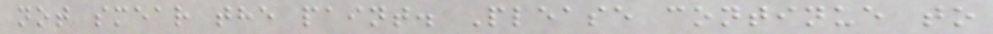not smear the paint. Please continue to
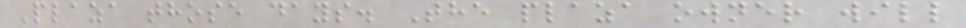Plaza those days. The plaza owner will
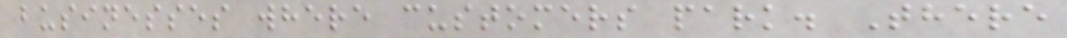businesses where customers park. There
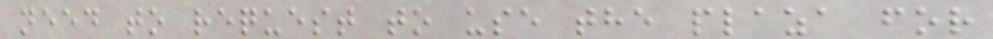need to request to use the plaza for
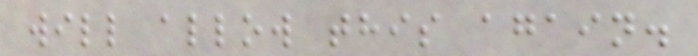will allow this again.
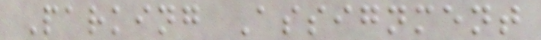Parking Assignment
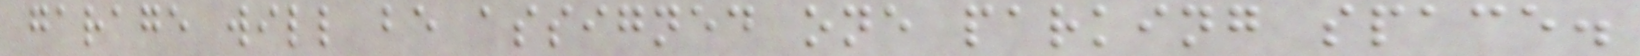garage will be assigned one parking space.
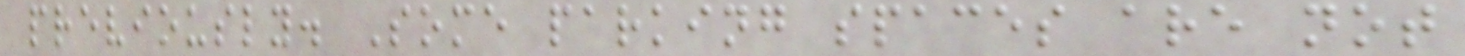previously. Some parking spaces are not
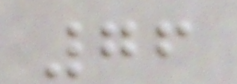76
